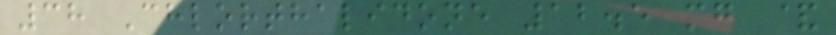38 Chlorthalidone 12.5 mg &
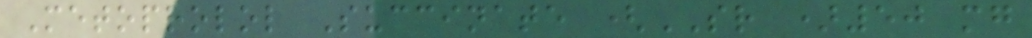Metoprolol Succinate (SR )50 mg
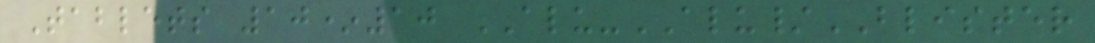Tablets 10*10 ALU-ALU/BLISTER
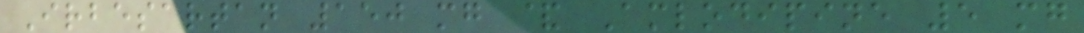Irbesartan 150 mg & Amlodipine 5 mg
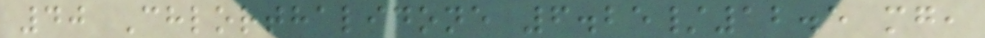40 Chlorthalidone 6.25/12.5 mg,
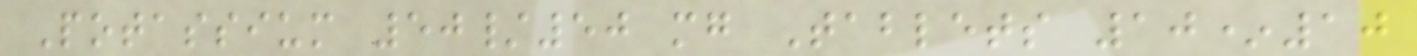Potassium 50/50 mg Tablets 10*10
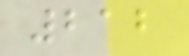212
